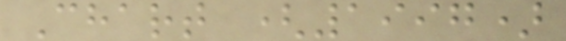Chart (1997)
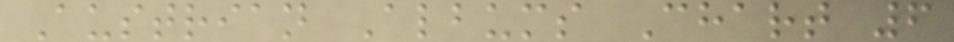Austrian Albums Chart 6
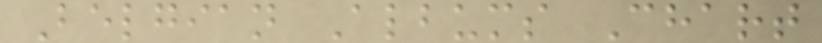Belgian Albums Chart
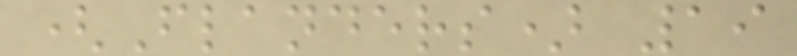(Flanders) 19
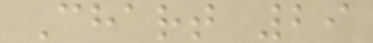Chart 29
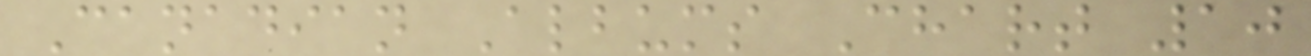Canadian Albums Chart 10
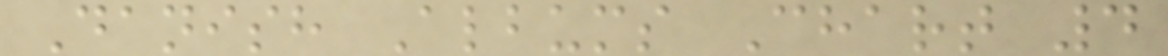Danish Albums Chart 4
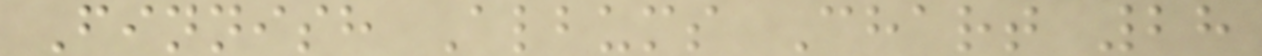Finnish Albums Chart 28
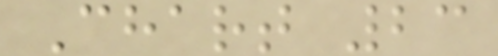Chart 23
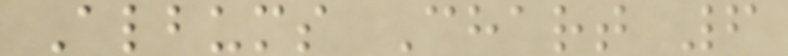Albums Chart 6
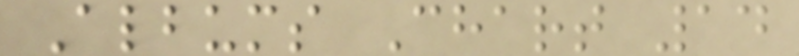Albums Chart 14
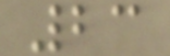23
